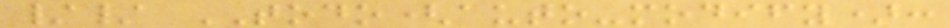// TODO(auto-modify):
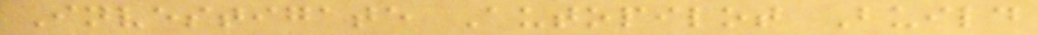Investigate Autopilot Build
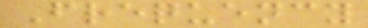Frequency
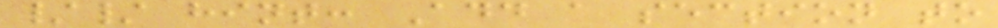// hint: Add a section to
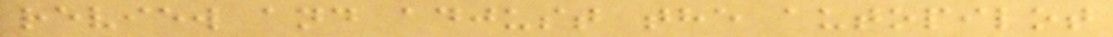review and adjust the autopilot
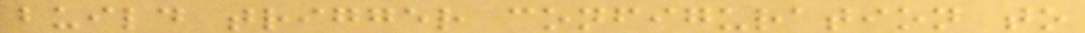build trigger configuration to
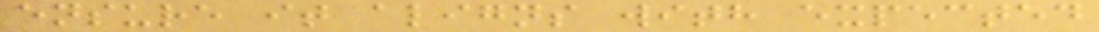ensure it aligns with expected
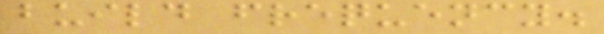build frequency.
